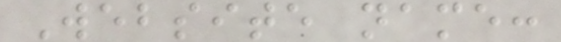Website name:
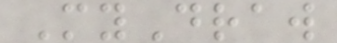MyDraw
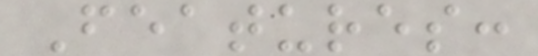Features:
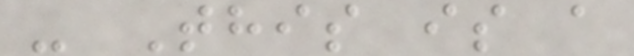- This is a
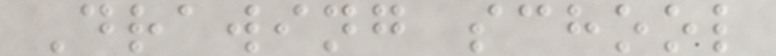Drawing school
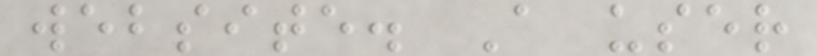website. A user
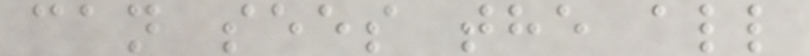can sees the all
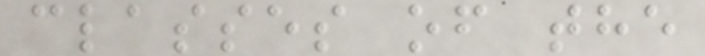classes of the
